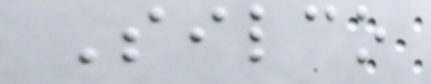Silco
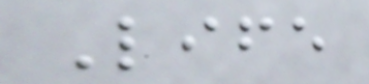Life
